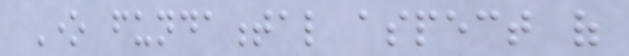One fundamental aspect of
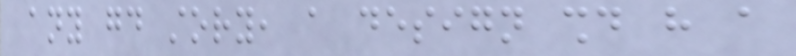any good story, a design should have a
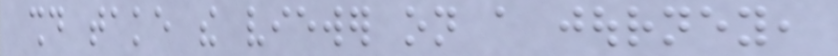should take the viewer on a journey,
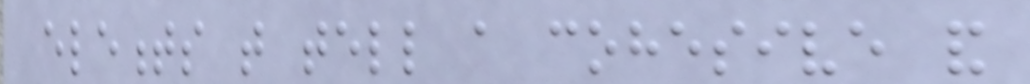elements that tell a cohesive and
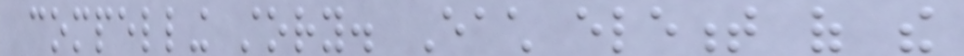compelling story. Each element of the
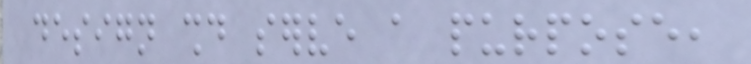design should serve a purpose,
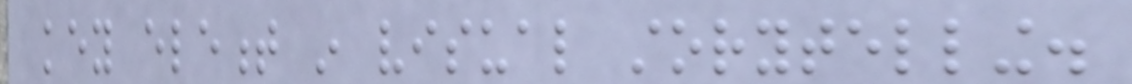key element in visual storytelling.
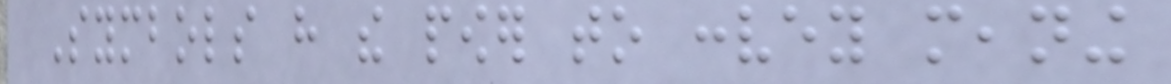Symbols have the power to convey meaning
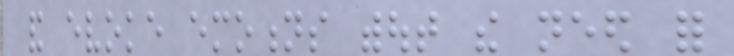and evoke emotions without the need for
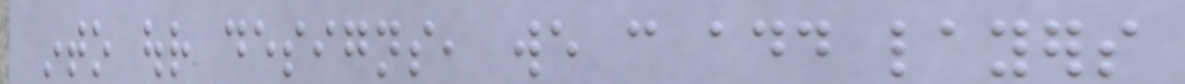into our designs, we can add layers
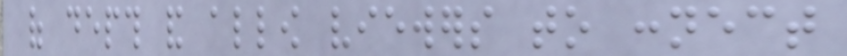of depth and allow viewers to connect
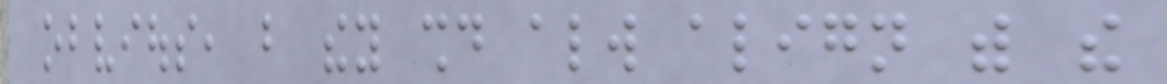obvious, but they should always align with the
